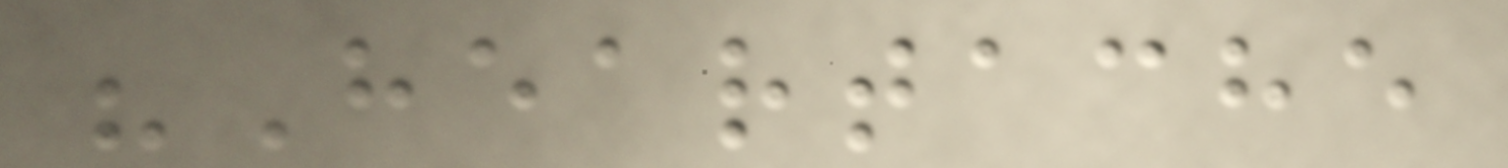"Heartache
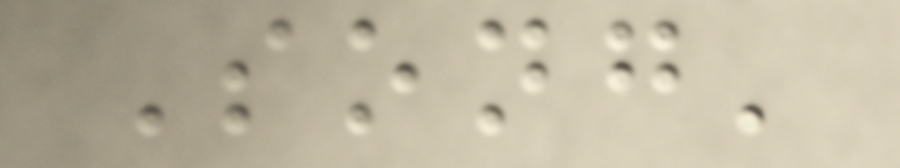Song'
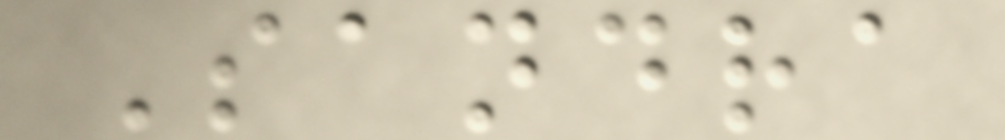Sandra
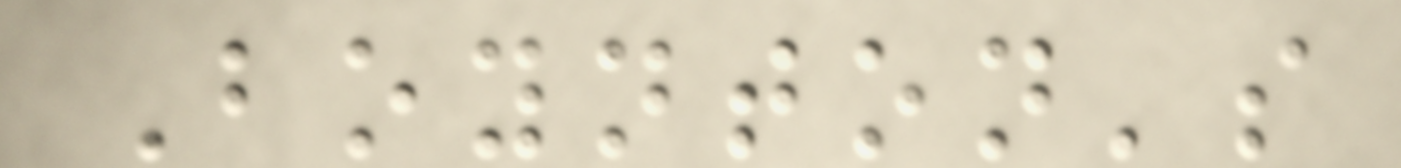Boynton's
